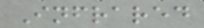Infrared
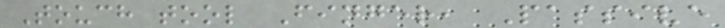Touch tool Finger, Passive
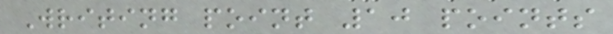Writing point 10 points
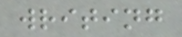writing
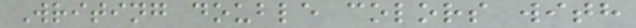Writing double colors with
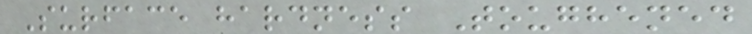Surface hardness Toughened
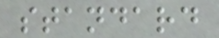standard
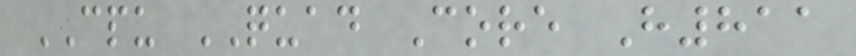CPU QUAD Core H811
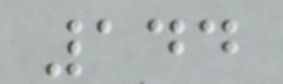144
